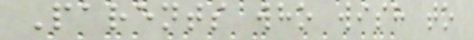Parents who wish to
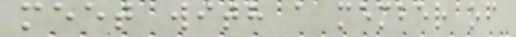meet with a member of
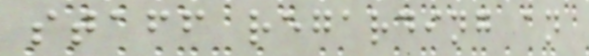staff regarding an
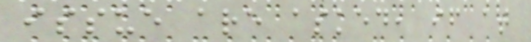issue are asked, if at
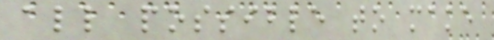all possible to make
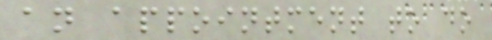an appointment to do
